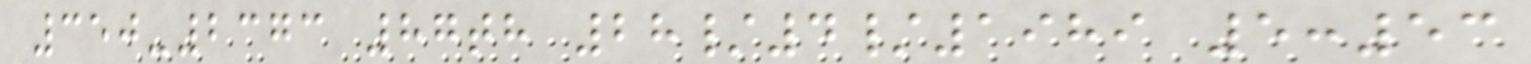350-2373 87th 28/4/1989 5:53
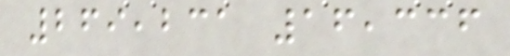269,231 16,336
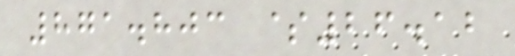871.803 $26.12
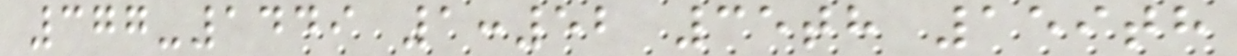377-1449 1:52 35th 159th
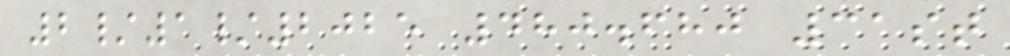2/1/2025 480.680 31st
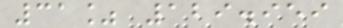31% 129.959
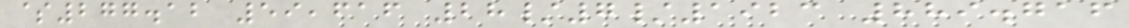$277.12 59,616 28/7/1923 889.716
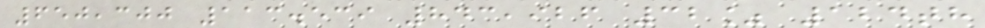650,300 113.539 843,926 32% 124th
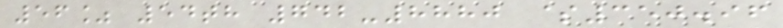56% 54th 742-8880 $350.96
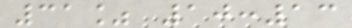31% 10:13
